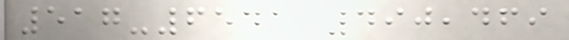517-6541 490,469
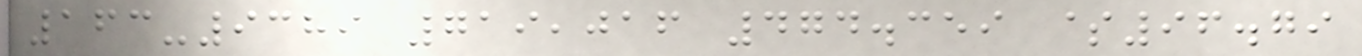163-9389 719,016 474.359 $96.79
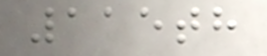115th
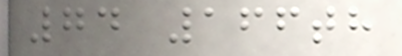74 166th
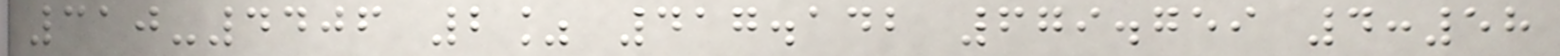310-4406 2% 417.142 679.759 4:58
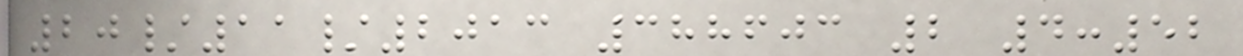20/11/2013 388603 2 4:52
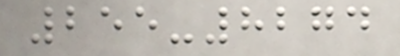255-8274
